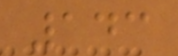143
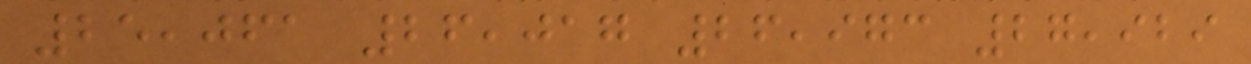25,061 26,017 26,973 27,929
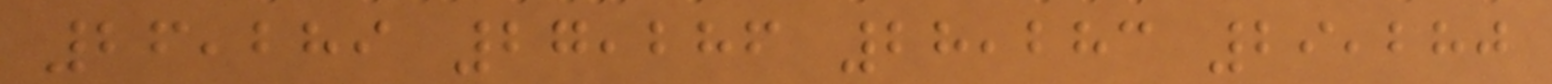26,289 27,286 28,283 29,280
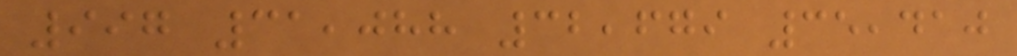997 31,088 32,679 35,410
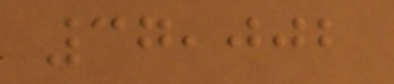37,002
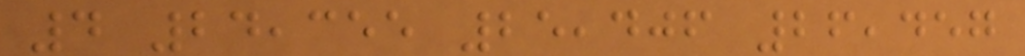4 24,355 25,406 26,457
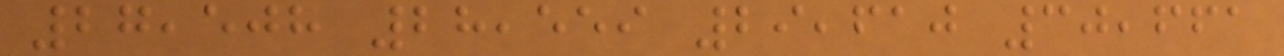27,508 28,559 29,610 30,661
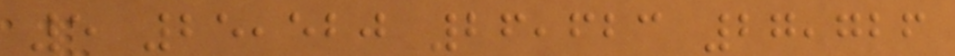5 25,520 26,623 27,726
